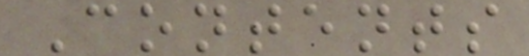Contents
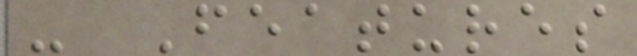- Features
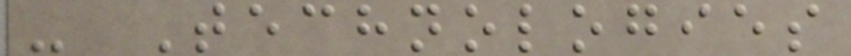- Technologies
